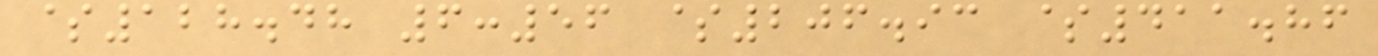$128.48 6:56 $206.93 $411.86
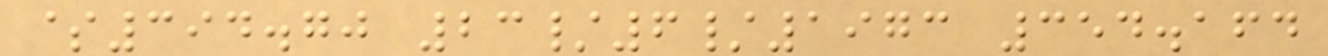$394.70 23/6/1973 354.164
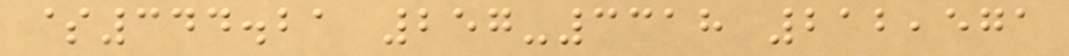$344.21 257-3318 212,571
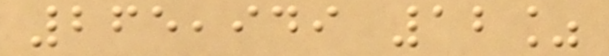265,949 12%
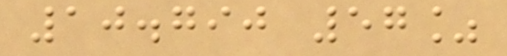10.790 57%
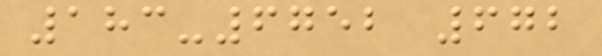183-6752 672
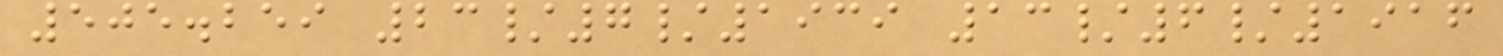505.259 23/7/1939 13/6/1916
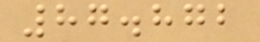87.872
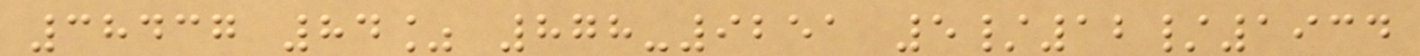38437 84% 878-9251 5/12/1934
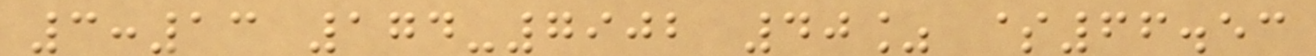3:13 174-7902 40% $66.53
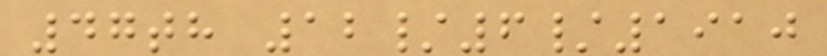47th 12/6/1910
